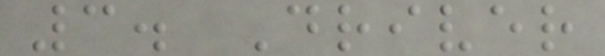3. Driver
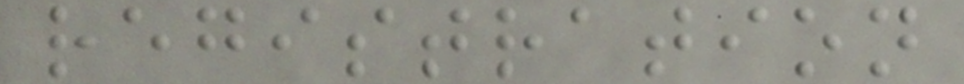registration
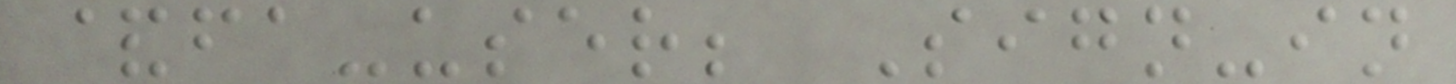&fa-user; Sign-in
